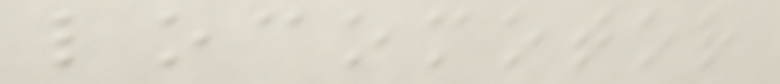locomotor
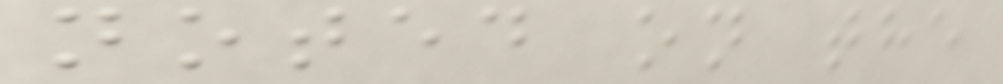noted on the
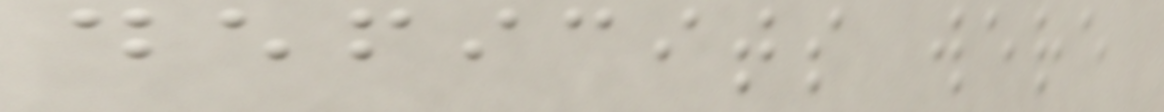deficits were
